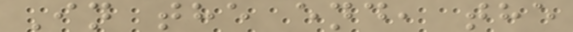In the end, the
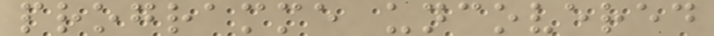programme uncovered
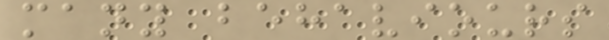many behaviours
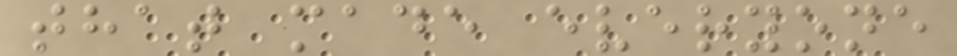that made everyone
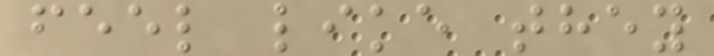feel like they
